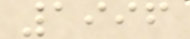1996
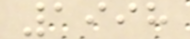1998
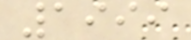1999
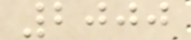2000
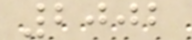2002
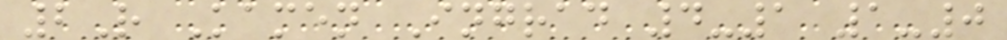2R Kamen Ingrad 4-1 1-0
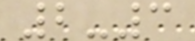2-3
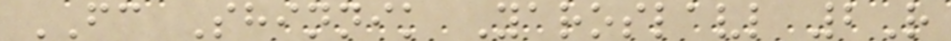FC Shinnik Yaroslavl 2R
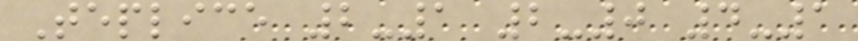Teplice 2-1 2-0 4-1
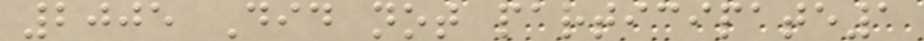2005 Did not participate1
